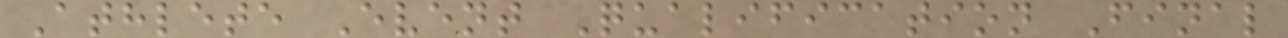Athlete Event Qualification Final
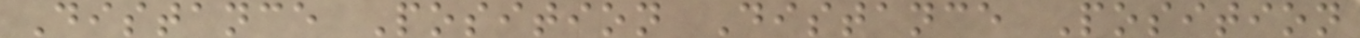Distance Position Distance Position
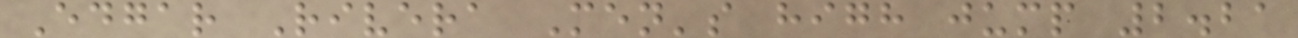Edgar Rivera Men's high jump 2.21
